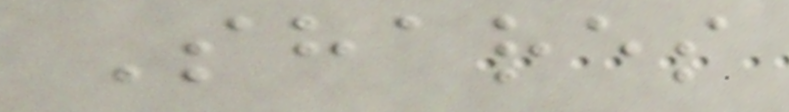Shares
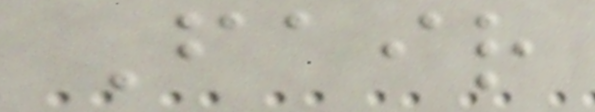Fair
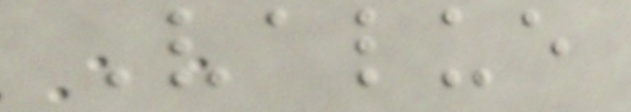Value
